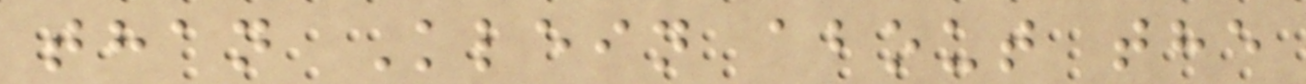than Klein about the
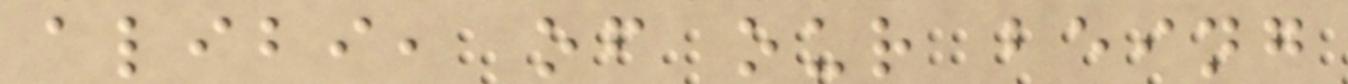alibi, of our being
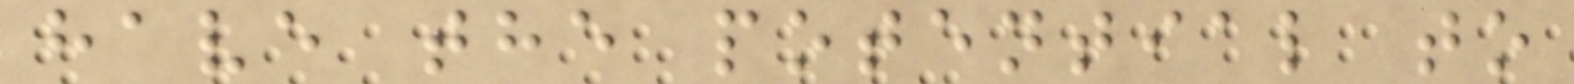have the potential to
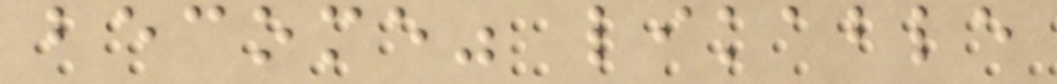become" likable
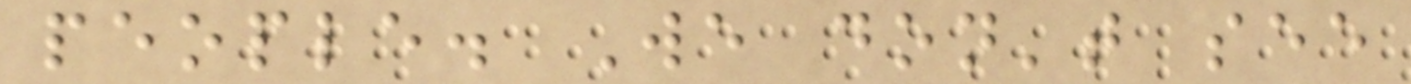people. We don't see
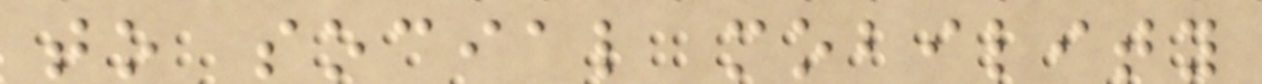to social mobility
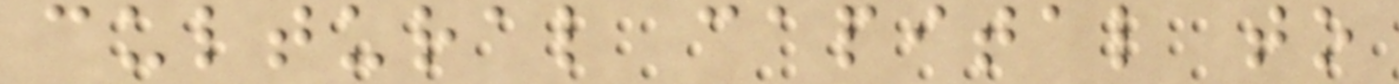cultural capital to
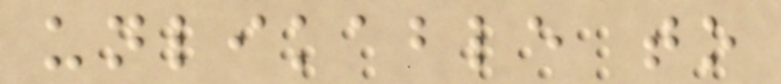unlikable to
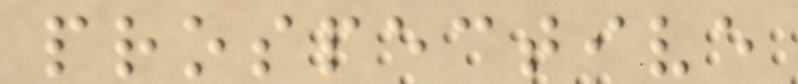prospective
